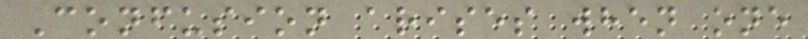Confusion arises when one
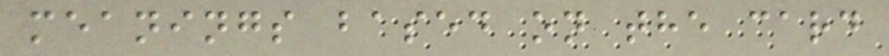meanings based on the card
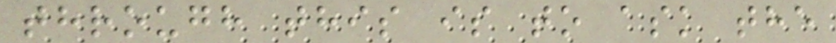through this is to ask the
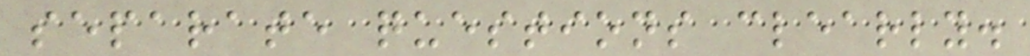separate questions clearly.
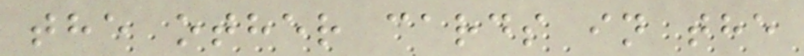the other cards in the
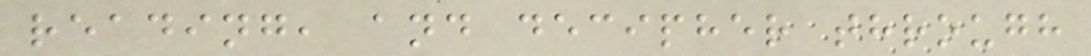reading, and decipher through
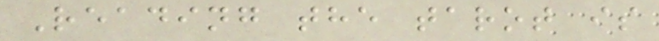Reading the tarot is
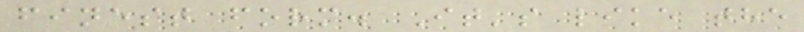finest form. It's like the
